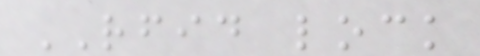RFID lock
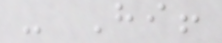- Hi!
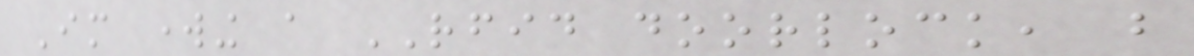Im working a RFID doorlock, but
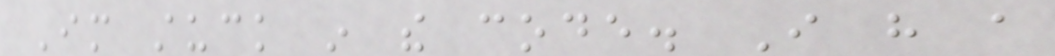Im stuck in the code. I have a
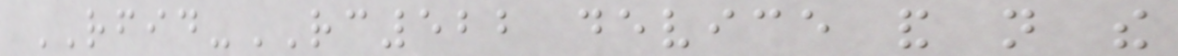RFID-RC522 device and not the
